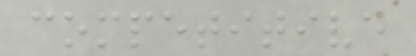competitive
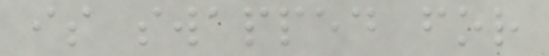is swapped for
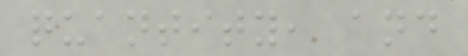quantity, and
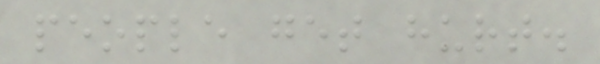people get hurt.
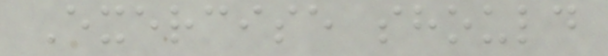Exercise should
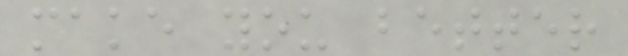make you better
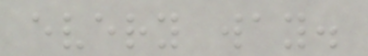every way.
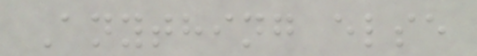Anything else
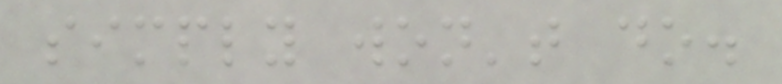simply won't do.
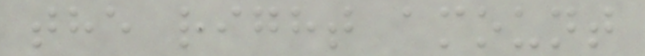the right amount
